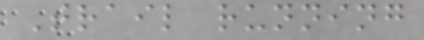Trail running
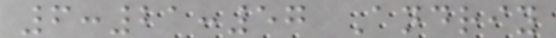6:21:57 Andriy
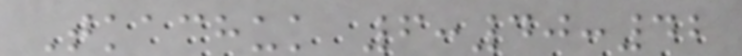Tkachuk 6:40:42
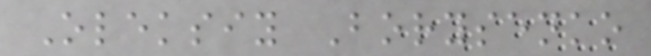Oleksiy Borysenko
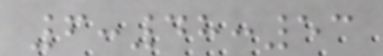6:48:53
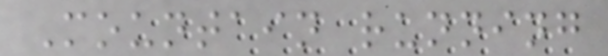Mountain running
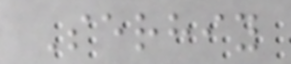Serhiy
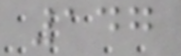147
